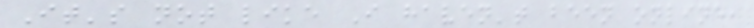It's not like I haven't been online,
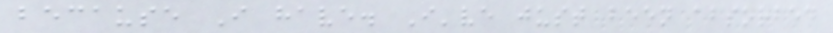because I have. I've just been absorbed
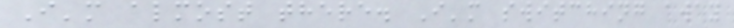I'm almost there. I'm switching away
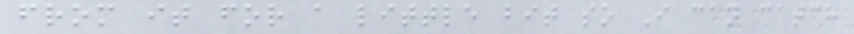from it for a little bit so I can catch
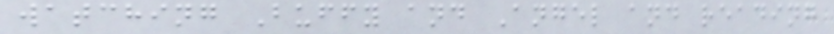watching Buffy and Angel and reading
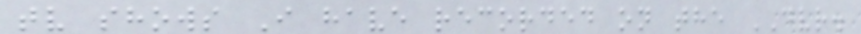tv shows I have recorded on the DVR.
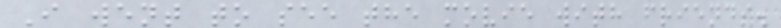I went to see the movie with friends.
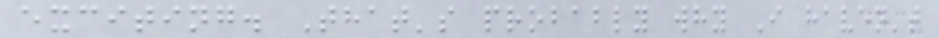exciting. That's probably why I haven't
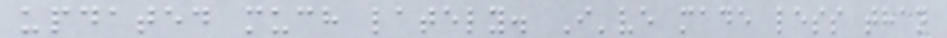updated much lately. I've made less than
